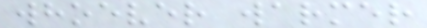whoever warmer
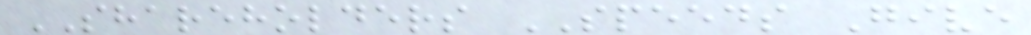SHAREHOLDERS SPEEDS Give
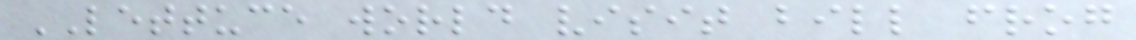LETTUCE world visit bill frog
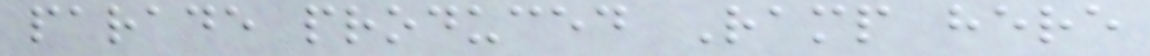parade produced Ramp here
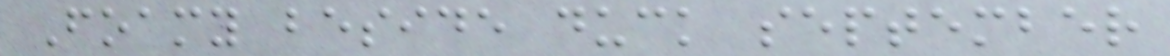Foamy beside duck september
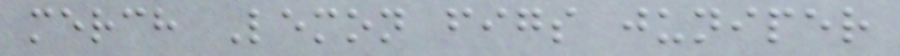merch Lemon figs juniper
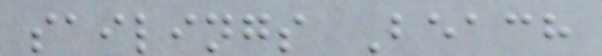sailings Beach
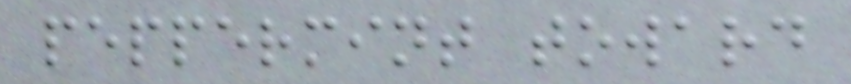peppermint toward
